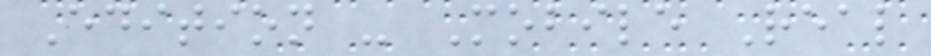Edition - Mobile Real
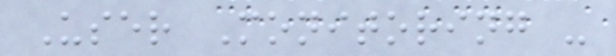User Monitoring -
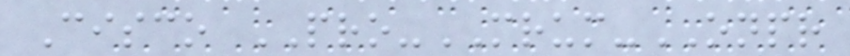Cisco PRO-MRUM-ONPR
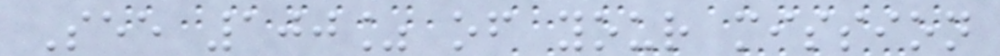See 100% of your mission
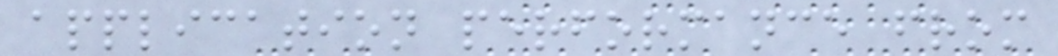application performance from
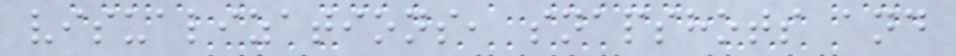visualizations, snapshots and
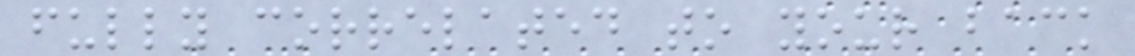fully correlated to your back
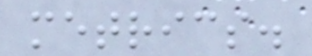metrics.
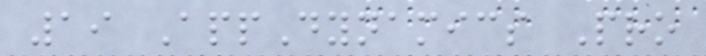19 AppDynamics Pro
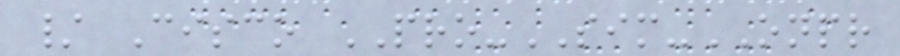/ Cisco PRO-SIM-ONPR
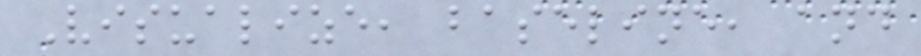Visualize, baseline, and
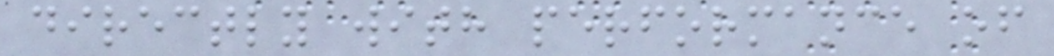directly with performance of
